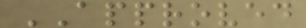APPROVED
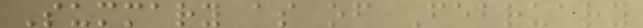Summary as of February
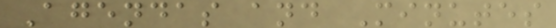Agendas and Minutes
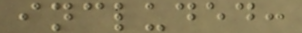included:
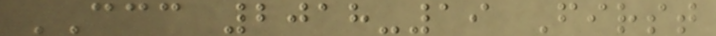CCC 2018-19 First
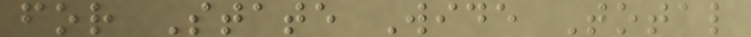for State Wide Total
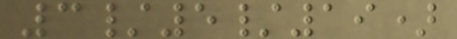3/5/19)
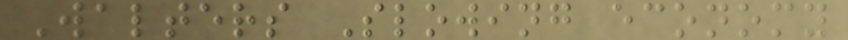Walters Slowing economy
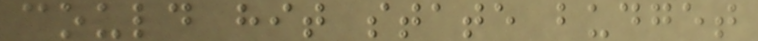could hit state budget
